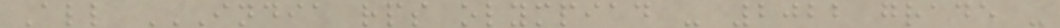All INDIA RPS OLYMPIAD - 2022 GRADE -
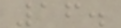16.
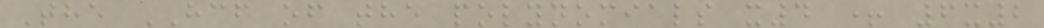The HCF of the polynomials x4 + 6x2
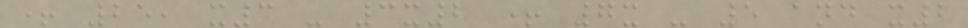+ 25, x3 - 3x2 + 7x - 5 and x2
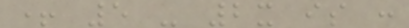+ 5 - 2x is :
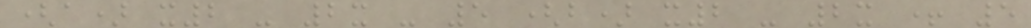(a) x2 - 2x - 5 (b) x2 - 2x + 5
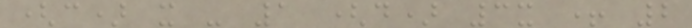(c) x - 1 (d) 3x + 2
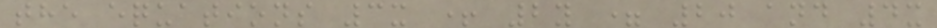the equations 3x + 2y = 20 and 4x
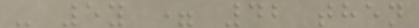- 5y = 42 then
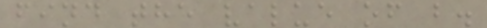find the value of b.
